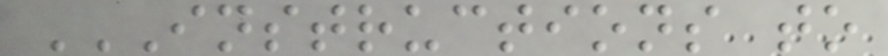INSTRUCTIONS TO
